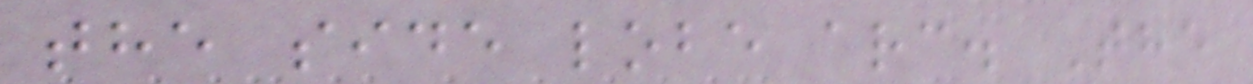the side lobe arc. The
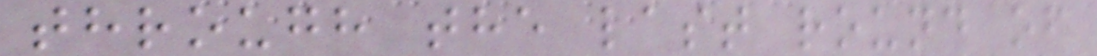through the last round of
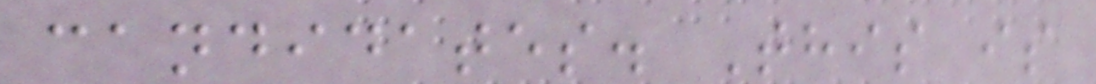candidates. This is
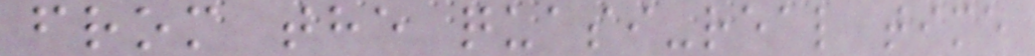from the quasi-real time
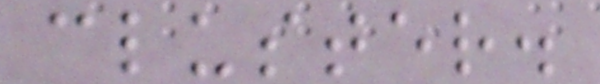cluster.
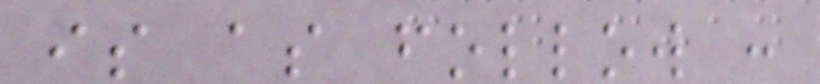is as follow :
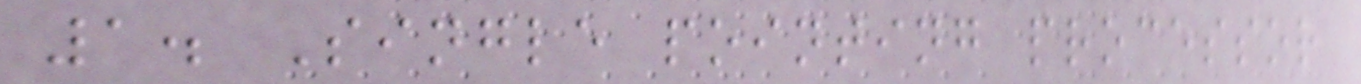1. Single pointing processor
